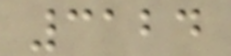3124
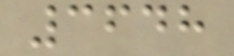3648
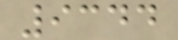9344
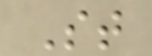St
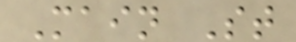Main St
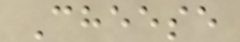Cheese
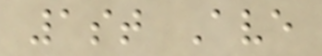1st Ave
